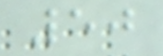50
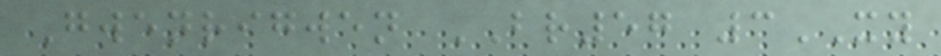Gwenrigwen BR57 3XY
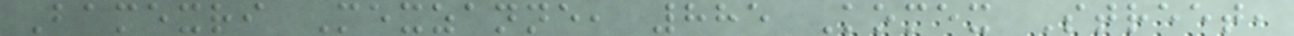Bamexri Mexzanne, 885 Komex Street,
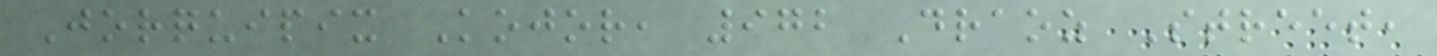Jorquipix Kojor, 972 Draoz Street,
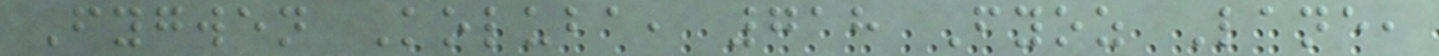Fygwen Koluba, 718 Fyoz Lane,
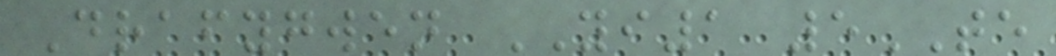Drafygwen YI1 5TE
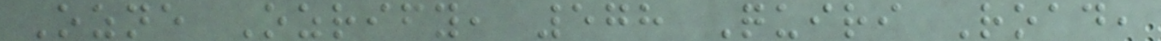Ozne Ozrify, 578 Quiri Road,
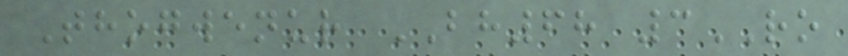Thogwenur BH68 3RO
